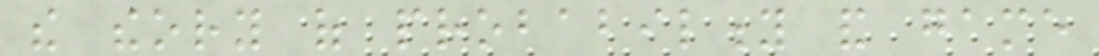the theory of probability and game
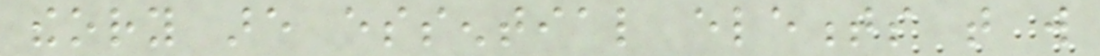theory are essential elements that will
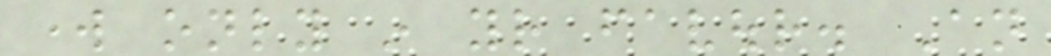work only in your favour. An
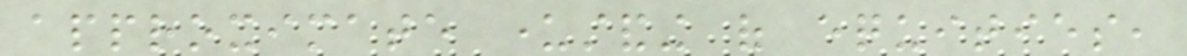approximate understanding of equities,
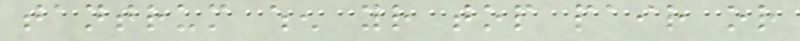tantrum when your top pair or
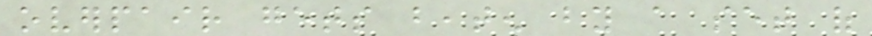overpair gets beaten by a set of
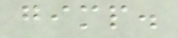gimp.
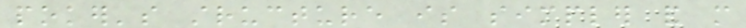poker's structure is simpler and more
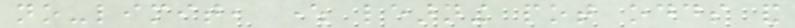no-limit, where learning pot odds and
